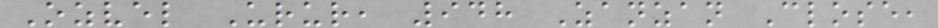Ozvel Urur, 948 Zanzan Close,
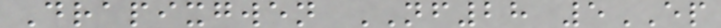Drapixgwen NF28 5EP
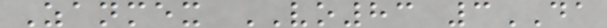Zanmex VO83 3DA
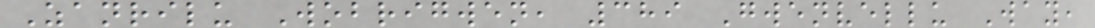Zanrilu Wobrigwen, 389 Gwenvellu Way,
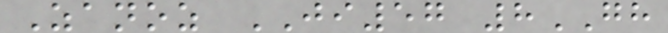Zanoz JI57 8GH
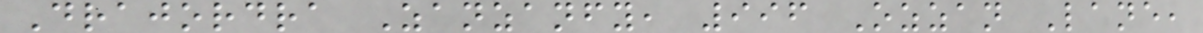Drajordra Zanzanfy, 996 Ozzan Lane,
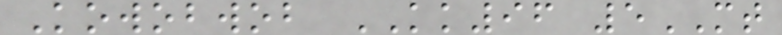Kowobwob KK96 5MT
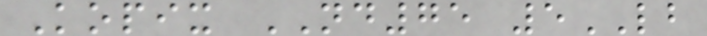Kopix ND75 5LB
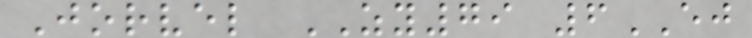Jorvel ZY79 6EJ
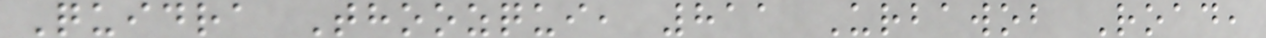Quidra Thoozqui, 811 Urbawob Road,
